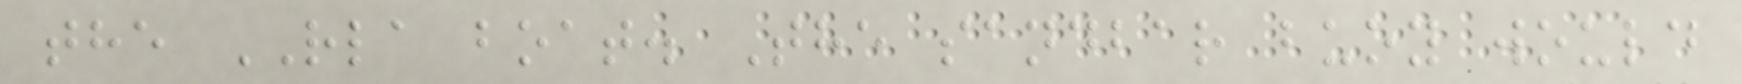the RLA boat. The sandbar buoy would
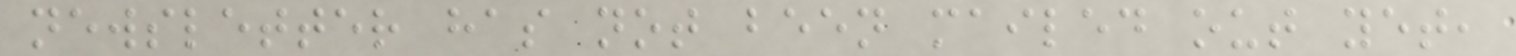newsletter has not been mailed out yet,
